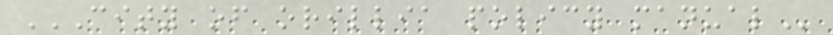CITY OF ORILLIA POLICY MANUAL
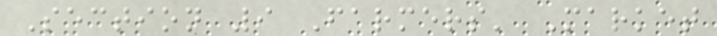Section 9 Farmers' Market
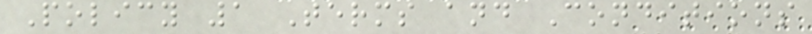Policy 1 Terms and Conditions
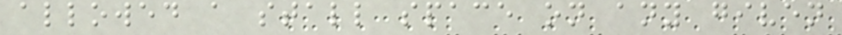allowed a stall space on any given
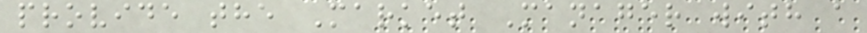provide the Market Manager with a
